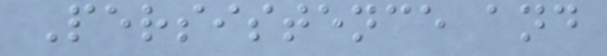Persistence and
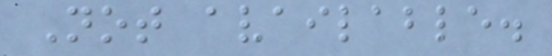Not available.
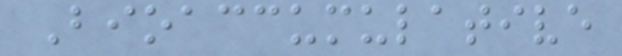Bioaccumulative
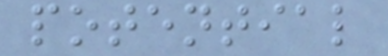potential
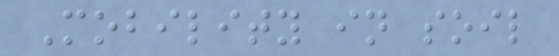Mobility in soil
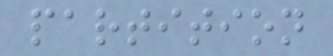partition
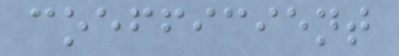coefficient
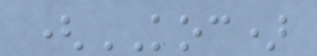(KOC)
